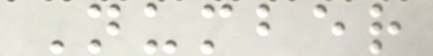Number
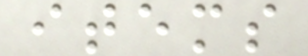items
